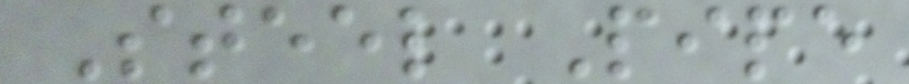Steel Pipe
